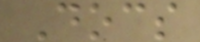Docs
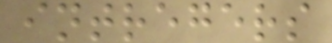intregers
